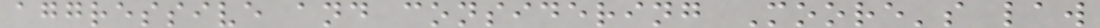aggressive and considering Moore's law
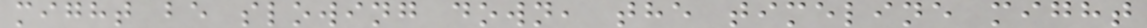might be slowing down, the timeline might
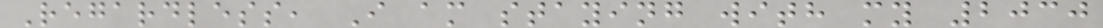Regardless, I am staying with my 2030
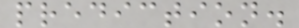prediction.
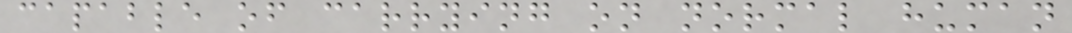capable of carrying on normal human
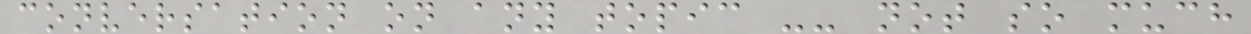conversation on any topic -- not so much
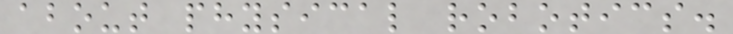about physical robotics.
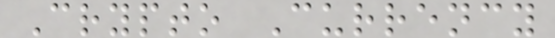Crypto Currency
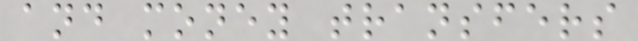and money transfers
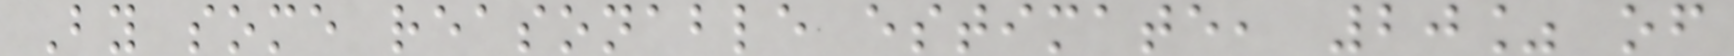By some reasonable estimate, 20% of
